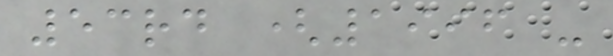53rd (1996 -
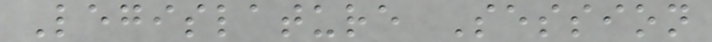Legislature Session
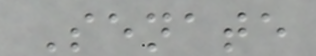Senate
